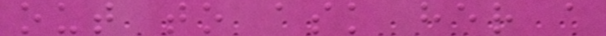out to ask her a
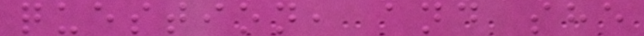question, and she
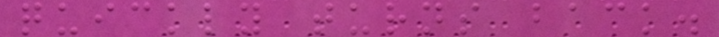quickly turns back.
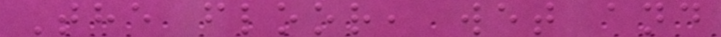The floor, wet and
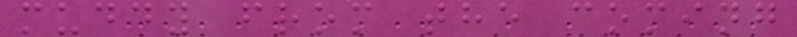muddy from the coming
